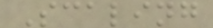Scaling
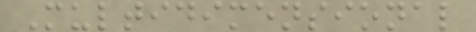Multidimensional
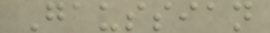Gaussian
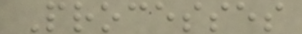Processes
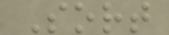Sort
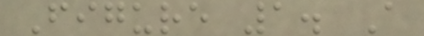Figure 1. A
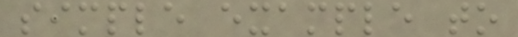simple example to
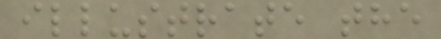illustrate the
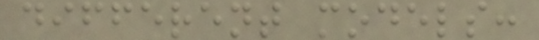different models:
